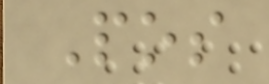Pos
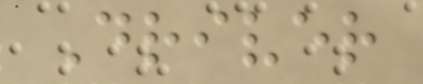Driver
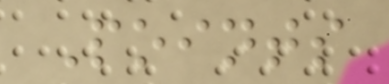Points
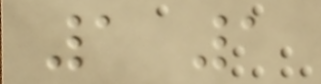1 1
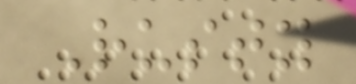Rusty
